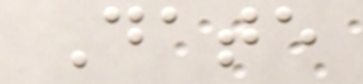Date
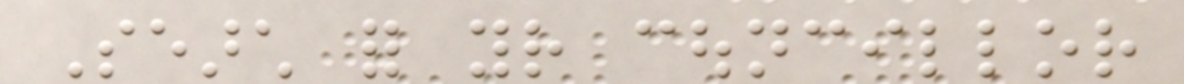Search for your councillor
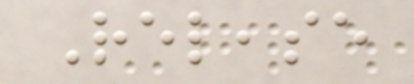Release
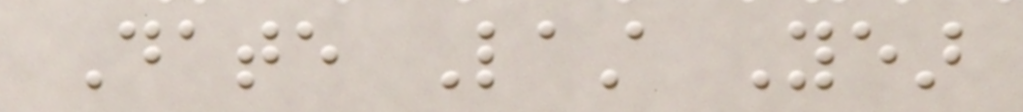Date Last Year
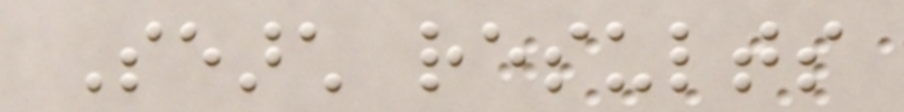Search results
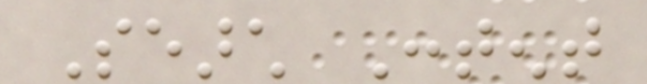Search Content
